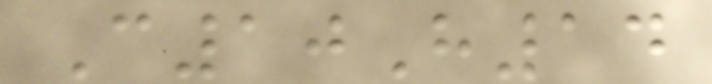C10H14
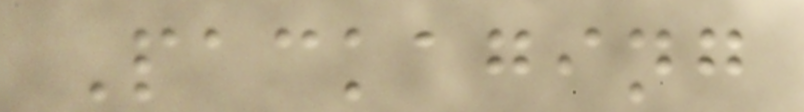Packaging
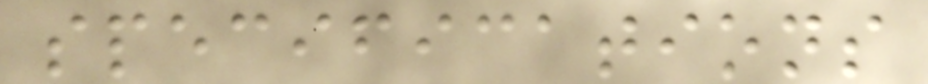specifications
